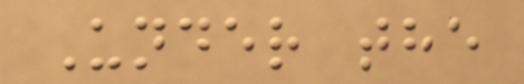Under the
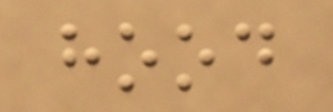hood
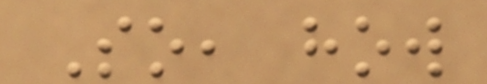So, how
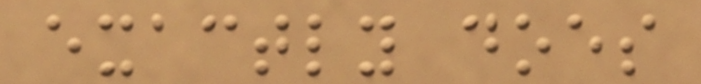exactly does
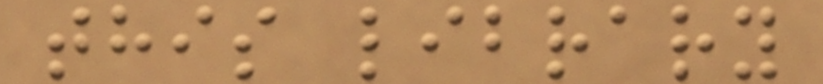this library
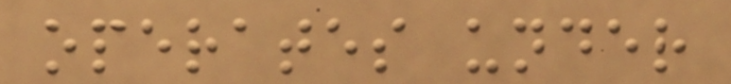operates under
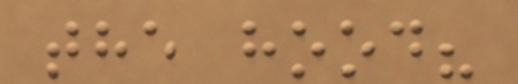the hood?
